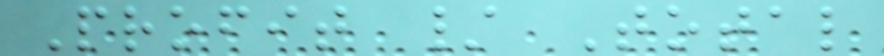Profit / Total
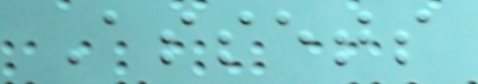Assets
